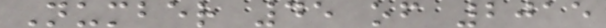Number 45 of 2015
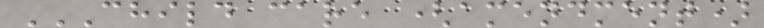CHILD CARE (AMENDMENT)
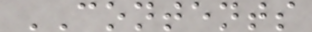CONTENTS
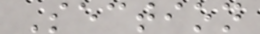Section
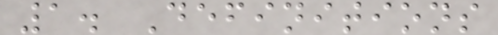1. Definitions
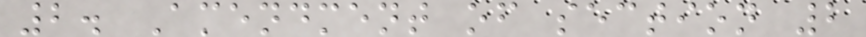2. Amendment of section 2
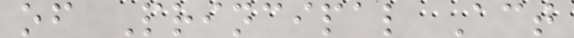of Principal Act
